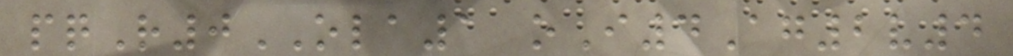pqR0OLA1 oI4Ag2v4
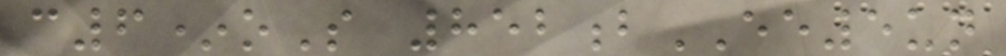c6*oS 852bEE5un
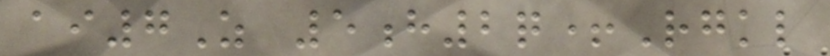ai7Z 5h2q+Rgkl
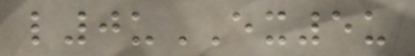l0uEX5u
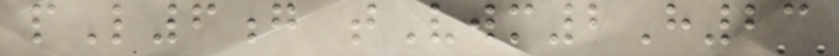pL6g tVwm2H23
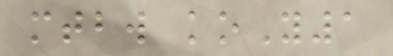mtbw koY1
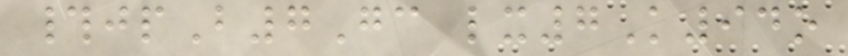#jpB7Gc lx7K94o
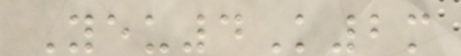Yeu4K2m
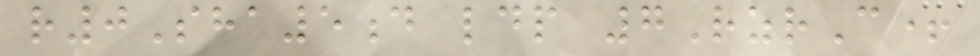r0Sha5d ldp 7RzrC+
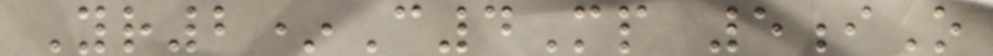Yr2*C4Mp 5iO
